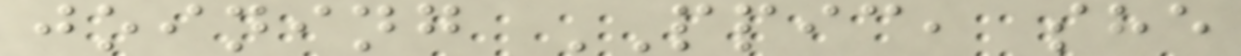joining PPIC, she
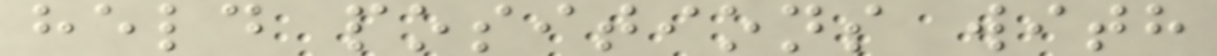held positions with
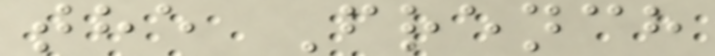the French
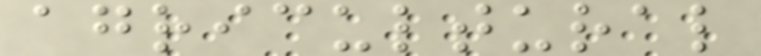agricultural
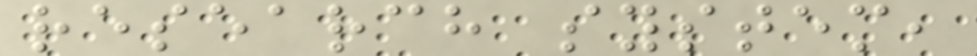research system,
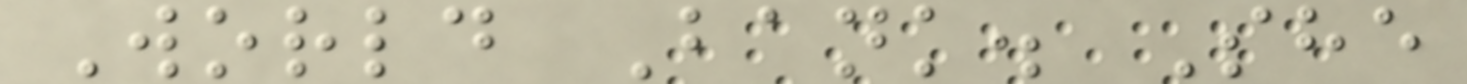World Bank. She
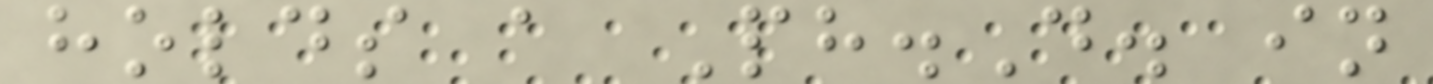holds a Ph.D. in
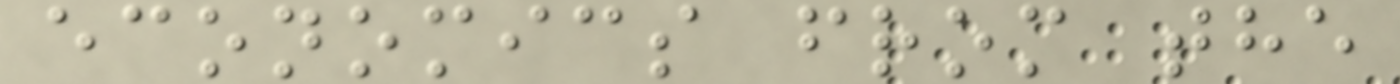economics from the
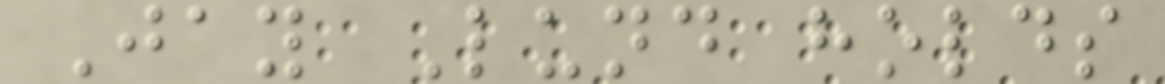Jay Lund holds
